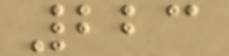223
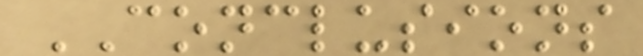CONCLUSIONS
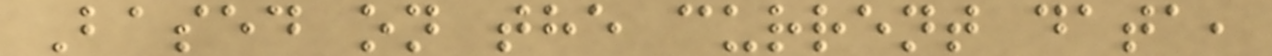Based on the current data,
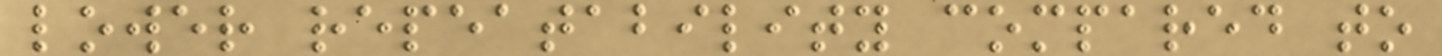lower repeatability compared to
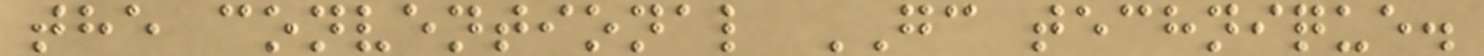the conventional GC technique.
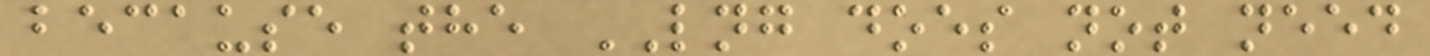because the LNG does not need
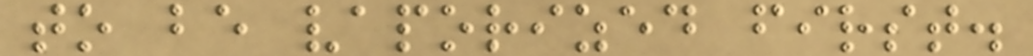to be vaporized first.
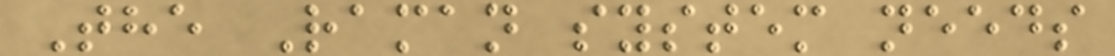The Raman system needs
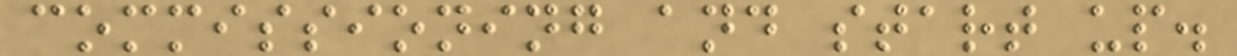commissioning and start up.
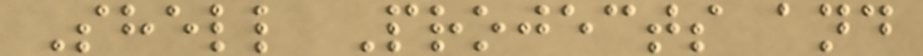Shell Projects and
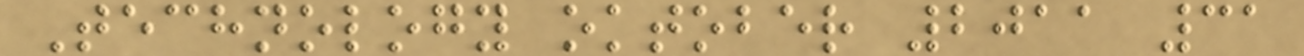Technology oktober 2011 31
